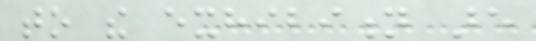to the exhibition are
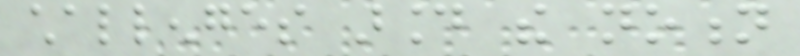challenges around the notion
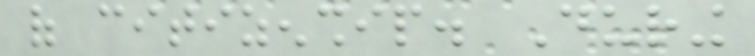of citizenship. During
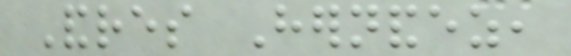Andres Hernandez,
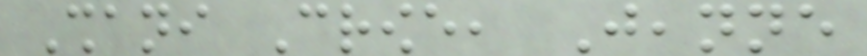Shani Crowe, Jeanne
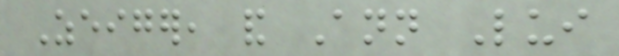Zeiger, and Ann Lui
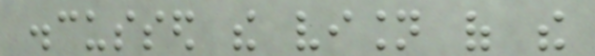discussed the vision of the
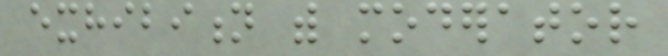exhibition with moderator
